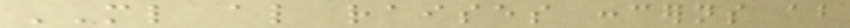ML also raises concerns about
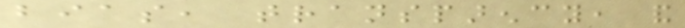bias, transparency, and
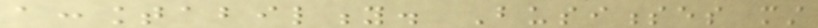accountability. Businesses must
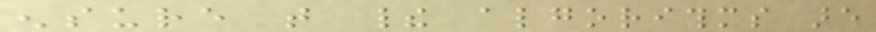ensure that their algorithms are
